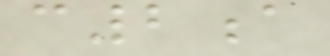c2a
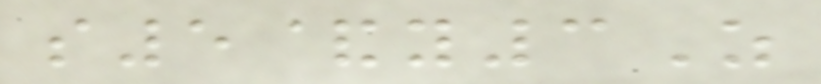s5&y3Z
